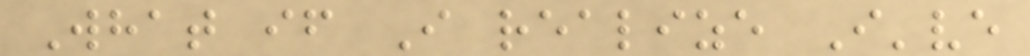What if I realize I've
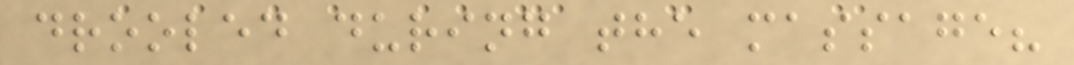drooled during the massage?
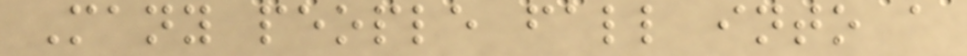Many people fall into a
